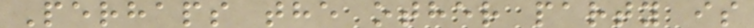Perhaps the other party is
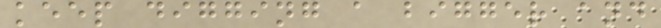keep digging a bigger and
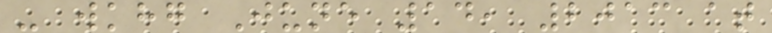- wkhg June 14, 2013 at
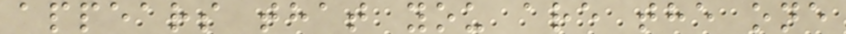appears that you are the one
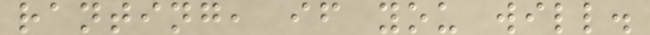ranting, if you will.
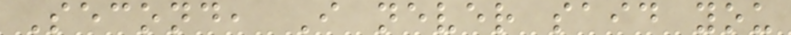Second, I never said you
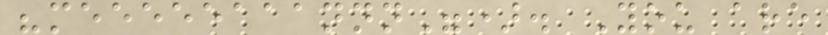"meeeeeaaannn"). You are
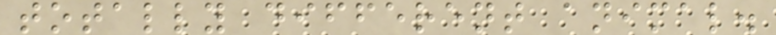totally different animal.
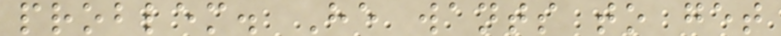problem. He wants to get
